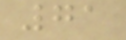71
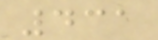431
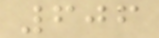606
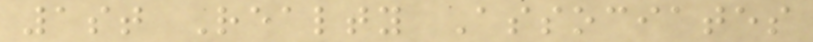1st Realty Associates
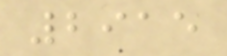2915
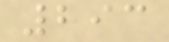293
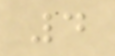4
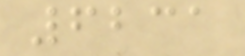6231
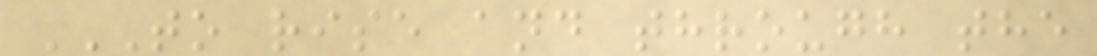TO RISE AND THROUGH THE
